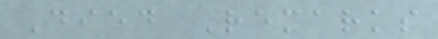Died Remarks
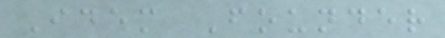Idem Founder
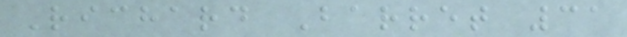Richard Barret 31
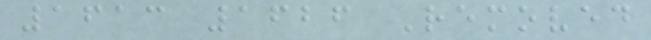1613 1626 Removed
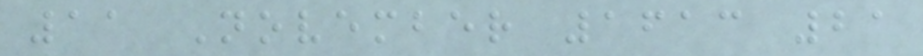11 November 1613 21
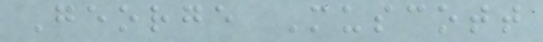George Muscott
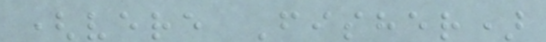(vere Fisher)
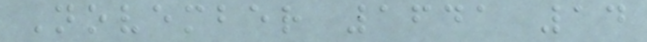November 1641 14
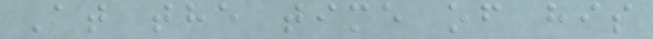At the time of his
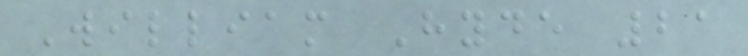William Hyde 21
